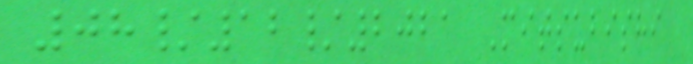08/12/2021 Mitsubishi
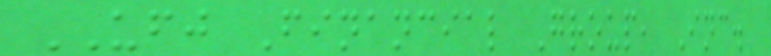UFJ Financial Group, Inc.
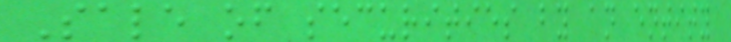Sale of securities by an entity
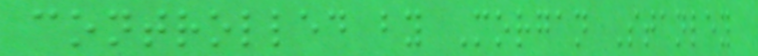controlled by Morgan Stanley
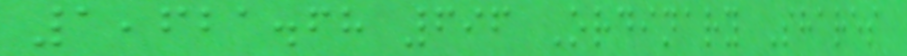1,621.68 696 Ordinary Shares
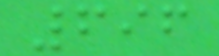696
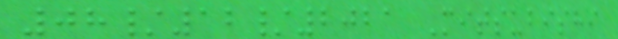08/12/2021 Mitsubishi
